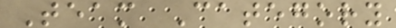Team Category
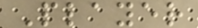Player
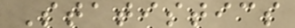Statistics
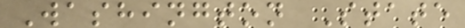Washington State
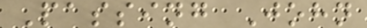Passing John
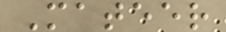Mateer
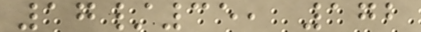17/35, 172
